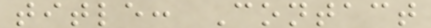title: Contact
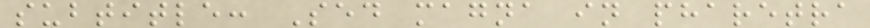subtitle: Sed magna in pharetra
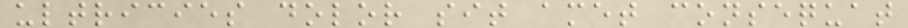ultricies dolor sit amet consequat
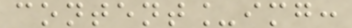content_img:
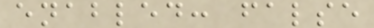enabled: false
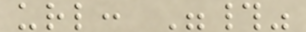url: "#"
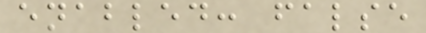enabled: false
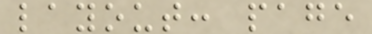layout: page
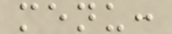menu:
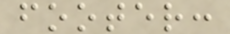footer:
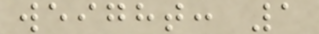weight: 1
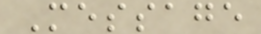Message
